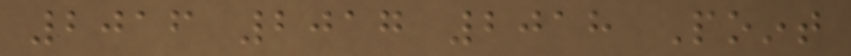2016 2017 2018 Point
